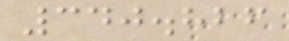340.826
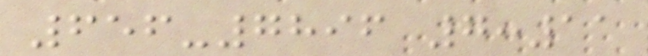656-7896 7:11
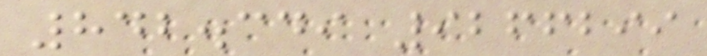842.349 9266299
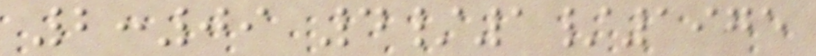2:09 4/1/1975
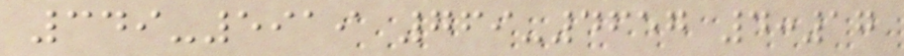349-5919 769-4657 4:17
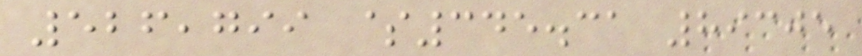526,799 $345.31 89305
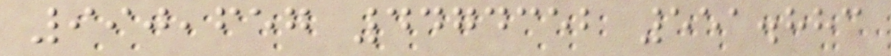990,657 4474352 551.883
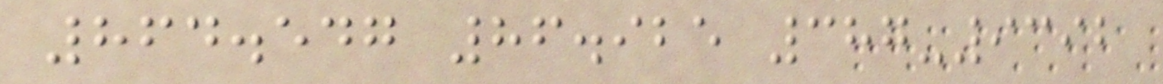864.547 86.925 387-9392
